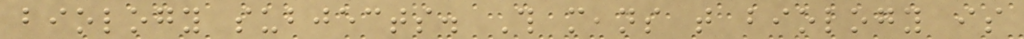biology subjects. This means that biology is
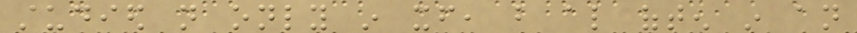studied not only in itself, but also often in an
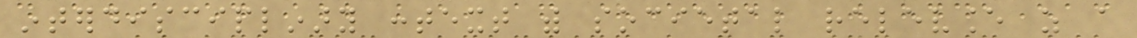interdisciplinary context with societal relevance as a
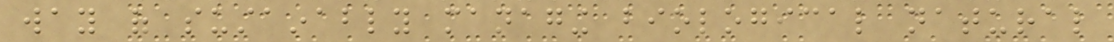way of sustainably managing biological natural
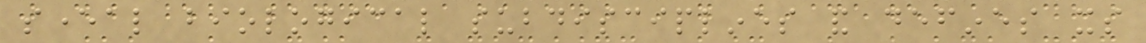several biological subdisciplines and defines its
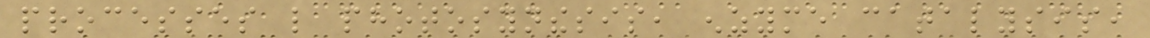processes like photosynthesis, enzyme catalysis,
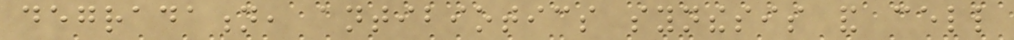degradation, antibiotics synthesis and cell
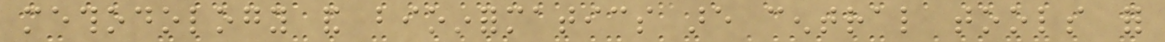methodology and bioinformatics are central tools for
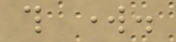this work.
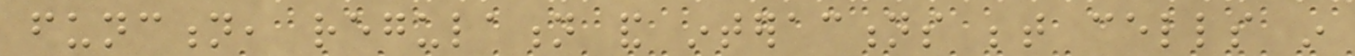function, regulation and interactions between cells in
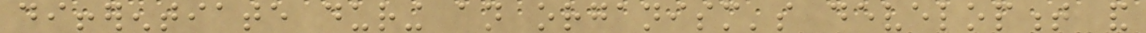differentiate during an organism's development and
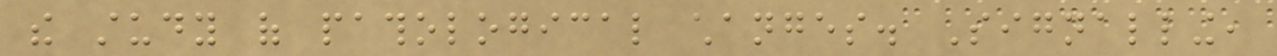the study of pathological changes. Signalling,
